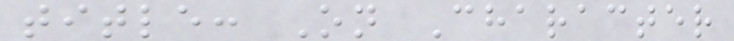title: On Character
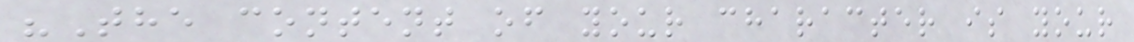"The content of your character is your
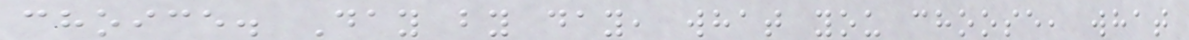choice. Day by day, what you choose, what
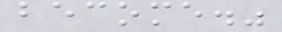become."
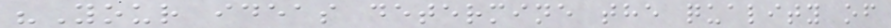"Your ideas determine the quality of
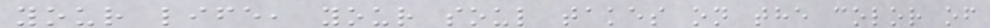your life, your soul takes on the color of
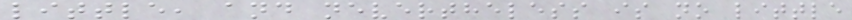little, and nevertheless is no little
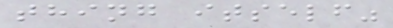thing itself"
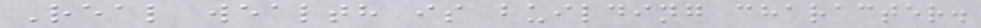Real wealth is building character.
